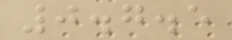0.7.5
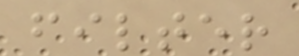filter
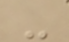-
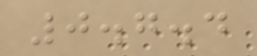0.7.4
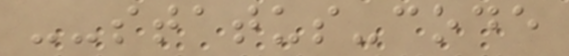--status-code
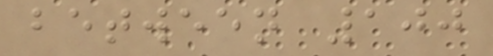between 100
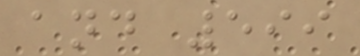and 599
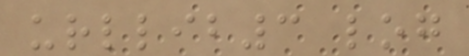urllib3 log
